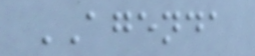AGENDA
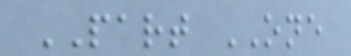PART ONE
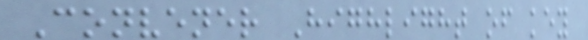Convener Highlight of key
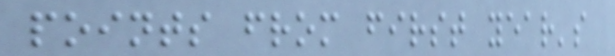points from first year's
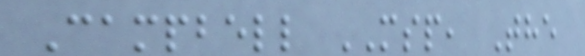Campbell MSP, The
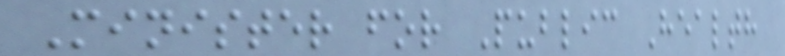Minister for Public Health
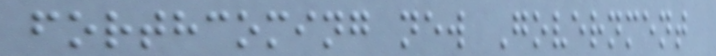forthcoming new Government
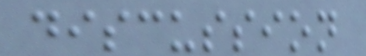discussion
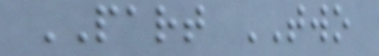PART TWO
